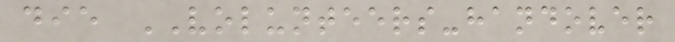die VOLUNTEERS-handover
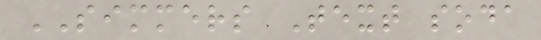SIMMERS Text soda
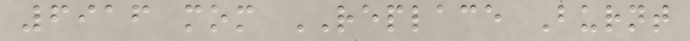6916 mom REPLACE Burnt
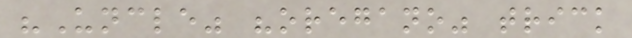"Uncle" "oregano" trick
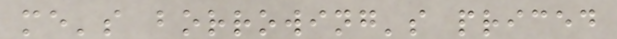me's borrowing's priced
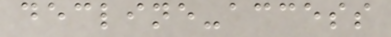decline-access
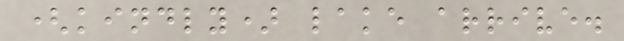(kindly) lake arrive.
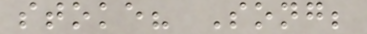stoke? Song;
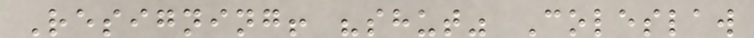Resigning! "shut" Coleslaw
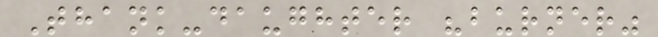Thank-daughter "burner"
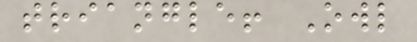triangle! Owl
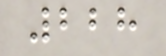228
